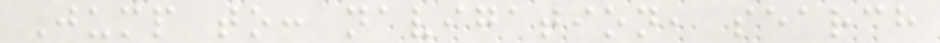Jump to: navigation, search
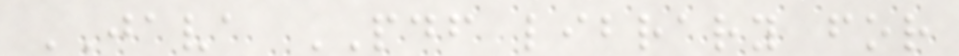JAVA PDF library for
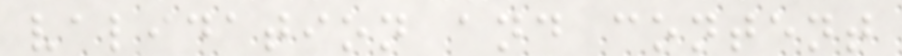validation and content
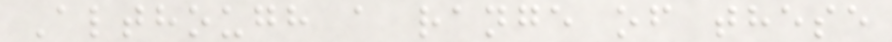Although a range of these
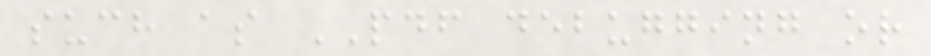such as PDF debugging or
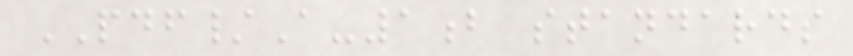PDF/A-1b standards
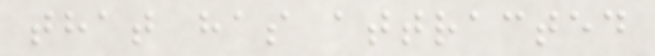that has attracted
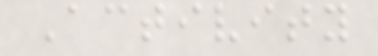Activity
